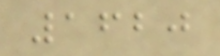1620
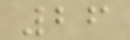26
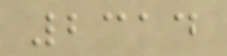2314
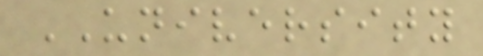UNIVERSITY
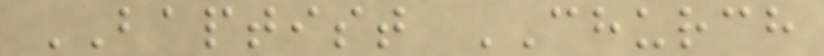BAPTIST CHURCH
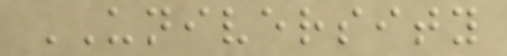UNIVERSITY
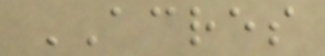ACRES
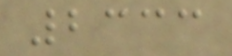2333
